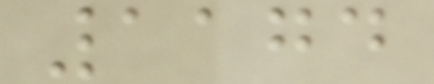1174
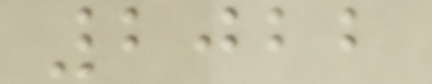2022
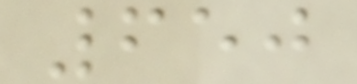650
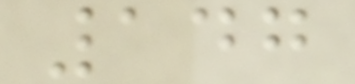147
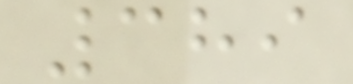389
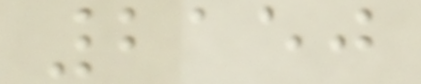2150
